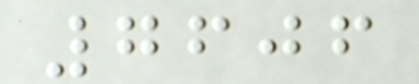7606
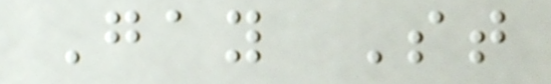Gay St
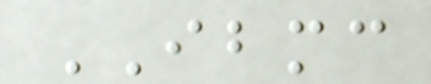IBMC
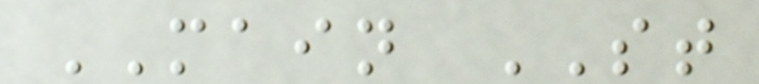MAIN ST
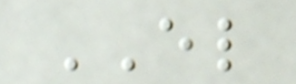EL
